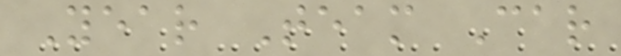Year Team Car
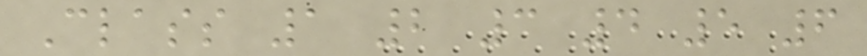Class 1 2 3 4 5 6
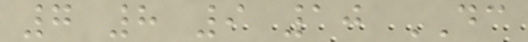7 8 9 10 DC
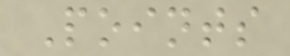Points
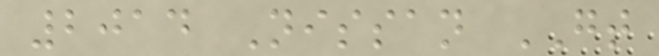2014 Nissan GT
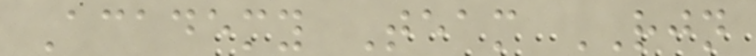Academy Team RJN
